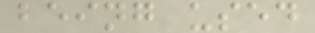being used
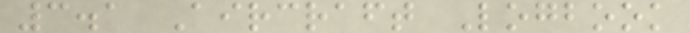3.1 Aircraft Logbook
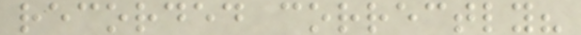recorded correctly?
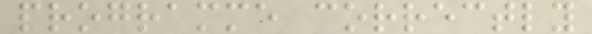programme correctly
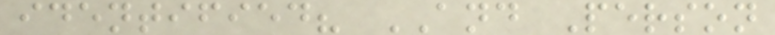identified? AND Person
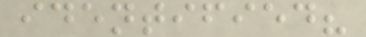identified?
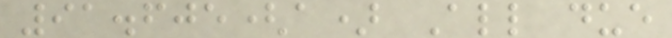91.605(a) All due
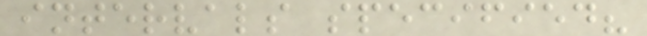intervals specified?
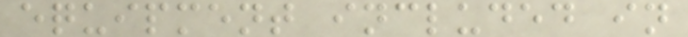equipment included in
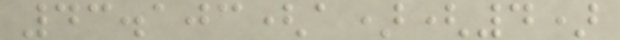43.103(a)(4)
